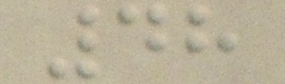48
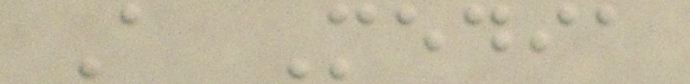A Media
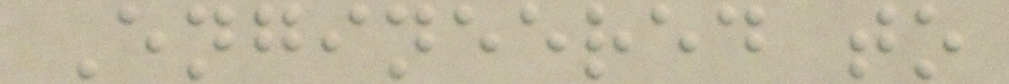Engineered to
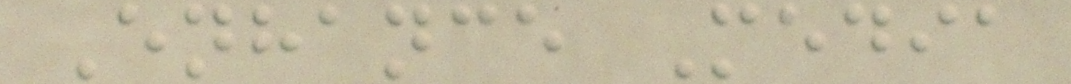Enhance Media
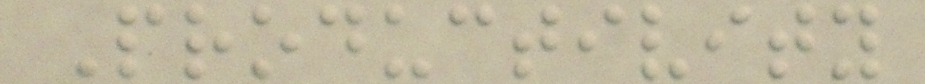Productivity
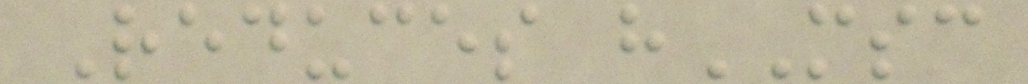Reduces hMSC
